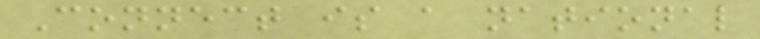Connect is a national
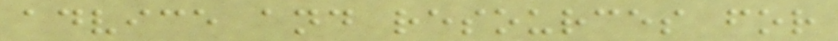advice and resources for
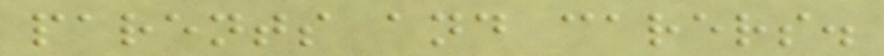parents and carers.
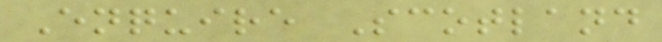Enquire Scotland
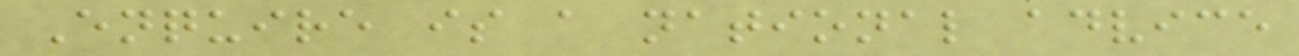Enquire is a national advice
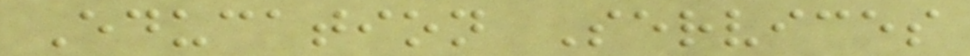Education Services
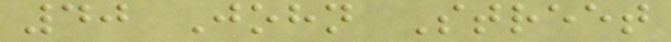40 John Street
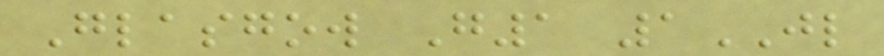Glasgow G1 1JL
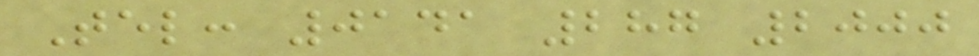Tel: 0141 287 2000
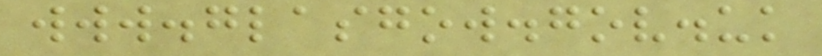www.glasgow.gov.uk
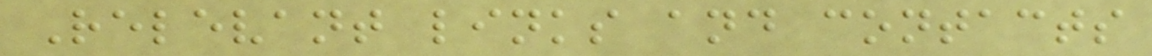Relevant links and contacts
